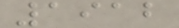1912
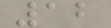12
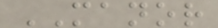MANOR
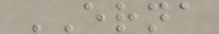ERNA
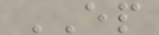EP
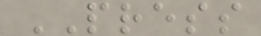PRESS
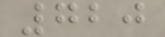720
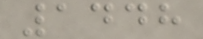1448
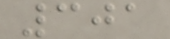301
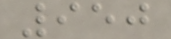950
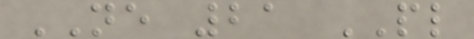NE 21 PL
